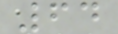64
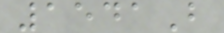1541B
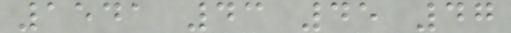1541 43 45 47
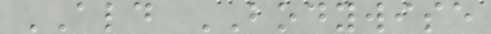ALD BODYWISE
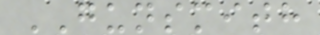GUNSMITH
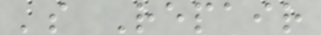's Repair
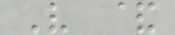V &
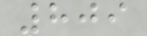809
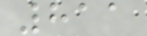811
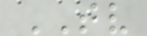TV
